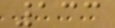133
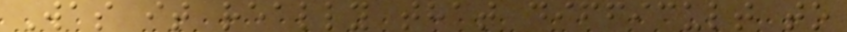Was it really that difficult to
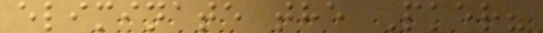eliminate the Pker?
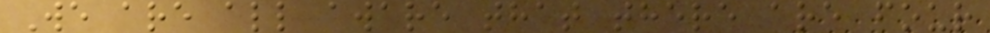We are all aware that there are four
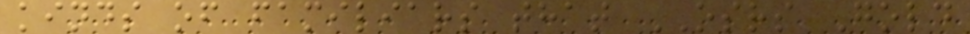kinds of familiars that OSRS Gold
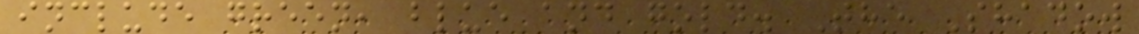include green, blue and gold. The Shadow
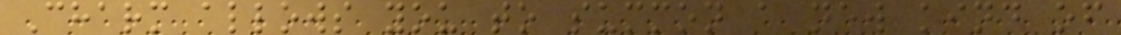Charm allows you to summon a new kind of
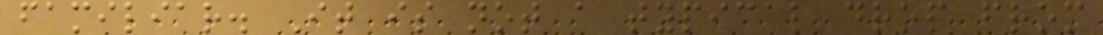familiar. It is not a typical drop from
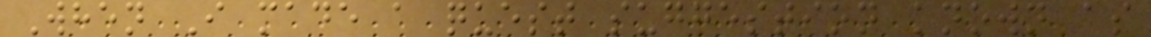When I made a quest suggestion known as
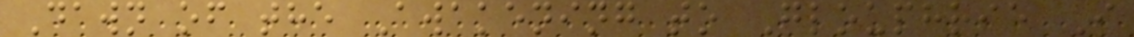Dawn of the Awakening to Glouphrie I
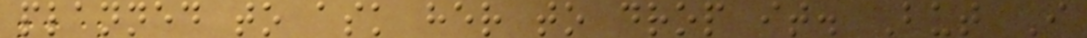planned to ask her to drop it. But I
